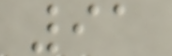91
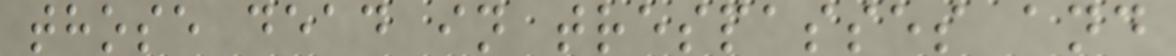those dead in trespasses and
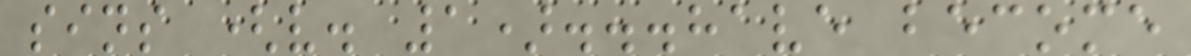sins (v. 1)...have become
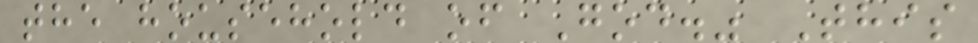the household of God." This
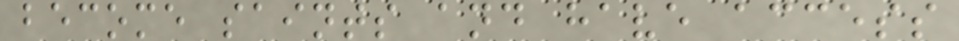become saints and have access
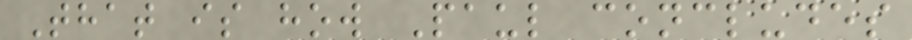That is how Paul concludes
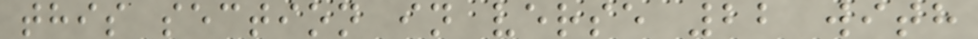this section in verse 22 with
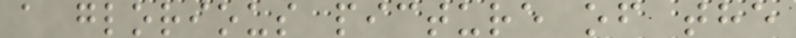a glorious picture of the
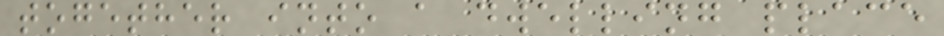together into a dwelling place
